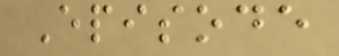Episode
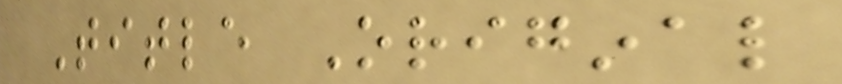Title Original
